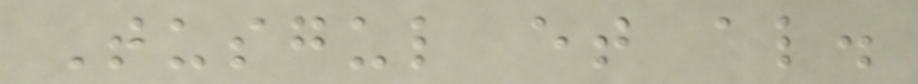Tusgul et al.
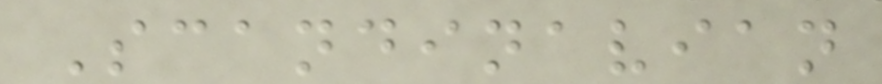Scandinavian
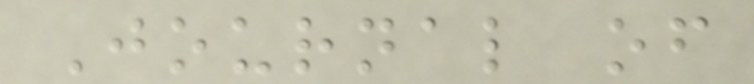Journal of
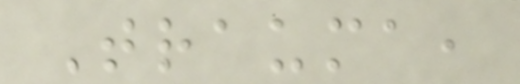Trauma,
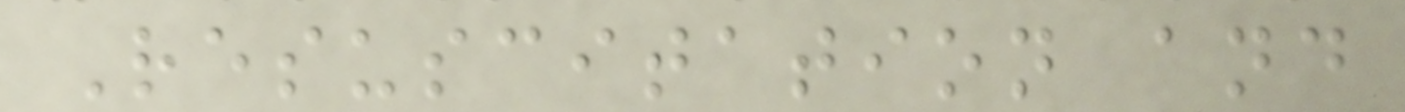Resuscitation and
